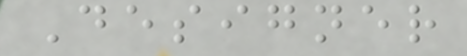Designer
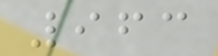963
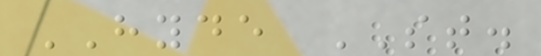HYDE ST.
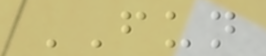FUN
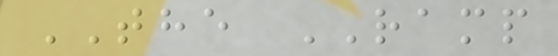THE RAMP
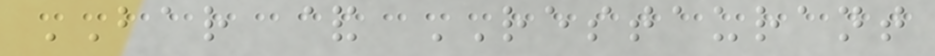BAR & RESTAURANT
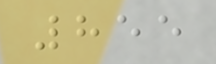855
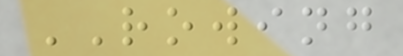ROWING
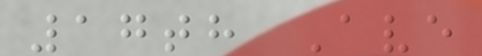17th Ave
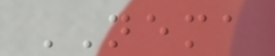NEMA
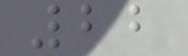22
